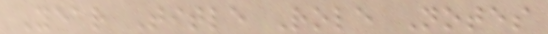Year Title Role Notes
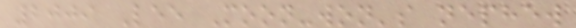2009 Lee Moon-won's nephew
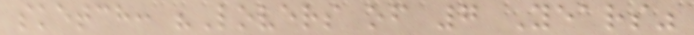sketch: "Lovers of 7 Years"
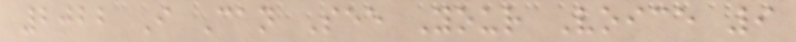2022 I Can See Your Voice 9
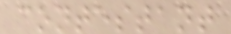contestant
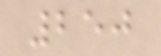250
